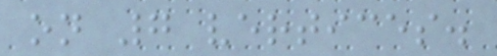on 7 vertices.
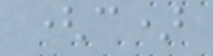(c)
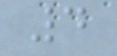4
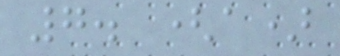7. (a)
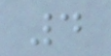4
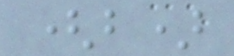(b)
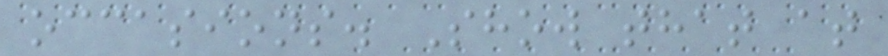occasions. Show that at
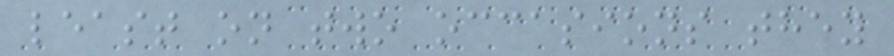least on two occasions they
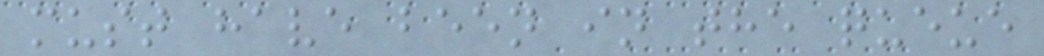must have been in the queue
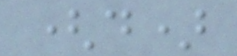(d)
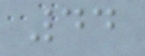44
